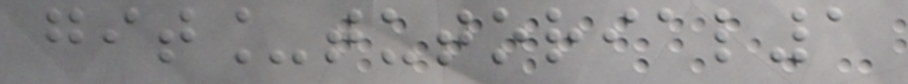git_tutorial1
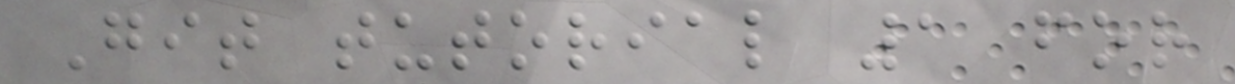Git tutorial 1 for
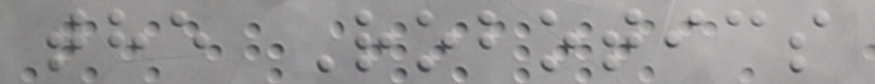the Robotics
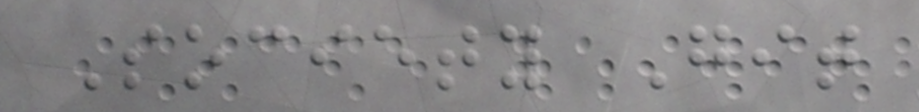Society Git
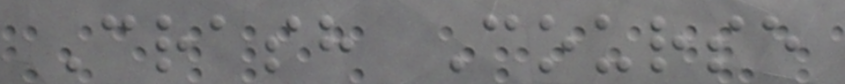Crash Course
